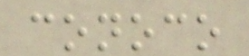conoco
